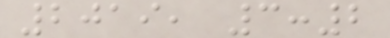2019, 3:2
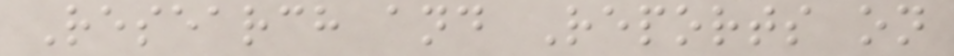Research and Reports on
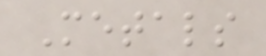Metals
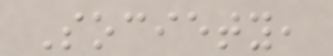Society,
